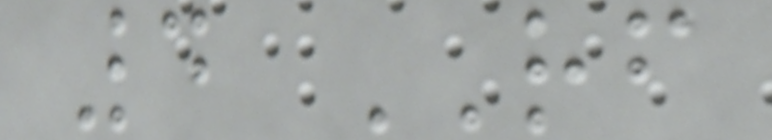4 RF
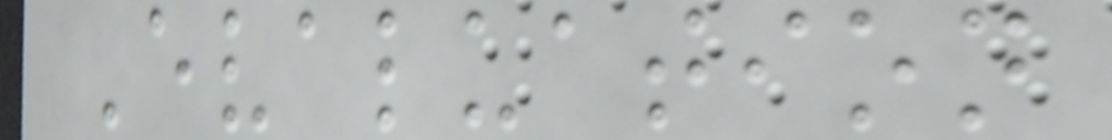Evaluation
